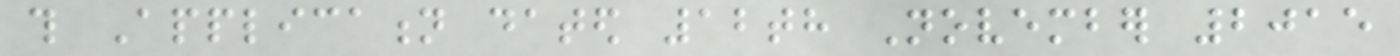this Application dated 12th November 2015
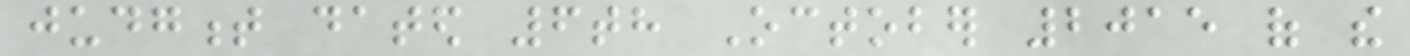judgment dated 6th October 2015 of the
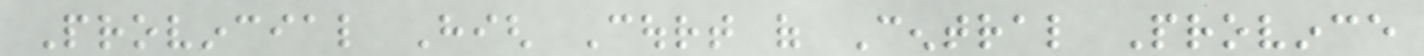Provincial High Court of Central Province
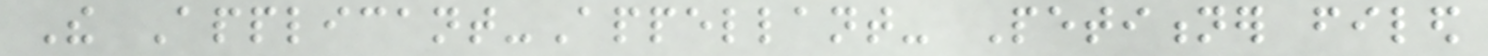The Applicant-Appellant- Petitioner filed
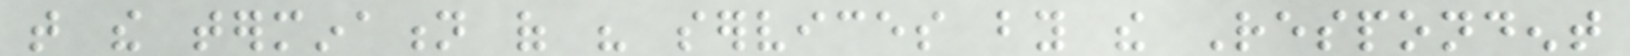that the termination of his services by the Respondent
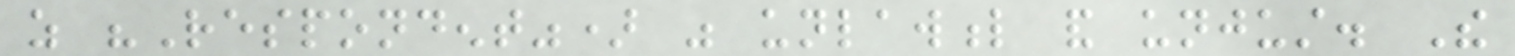as "Respondent") was unlawful and unjust. The
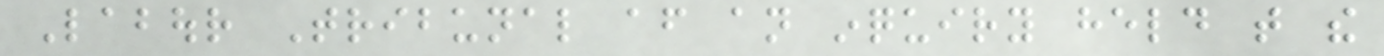Labour Tribunal after an inquiry held that the
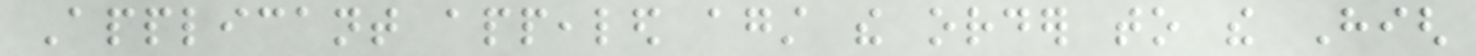Applicant appealed against the order to the High
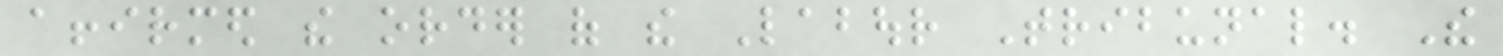affirmed the order of the Labour Tribunal. The
